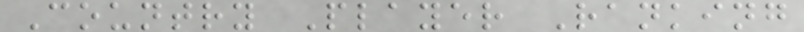Country Player Ranking
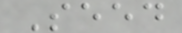Seed
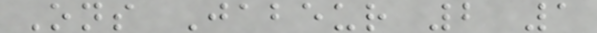Ons Jabeur 2 1
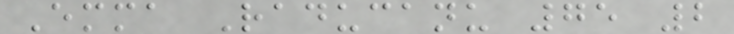Emma Raducanu 75 2
